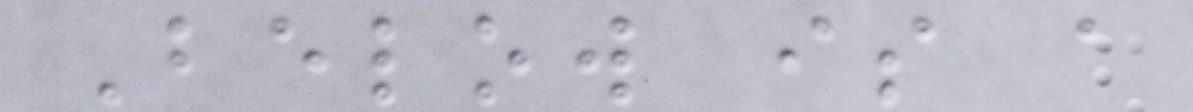Below is a
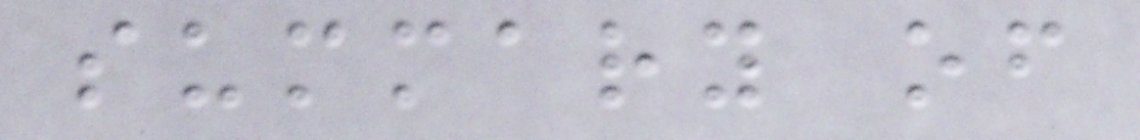summary of
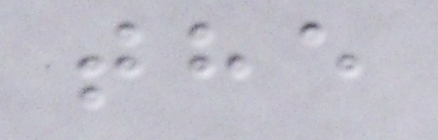the
